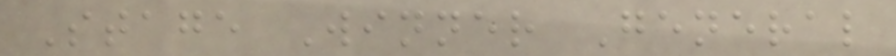Stage Winner General
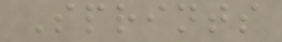Sprints
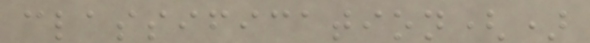classification()
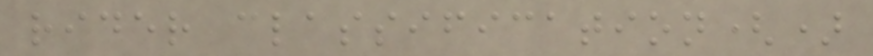rider classification()
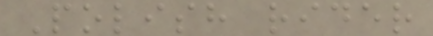Polish rider
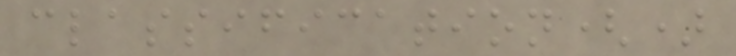classification()
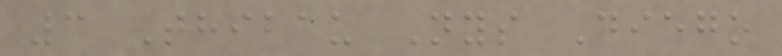3 Thibau Nys Diego
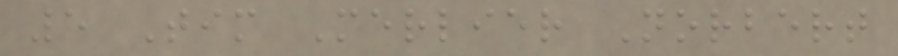5 Tim Merlier Norbert
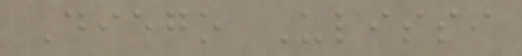Diego Ulissi
